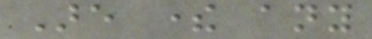Are there any
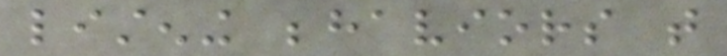listening behaviors that
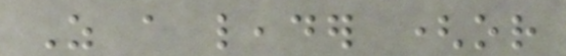As a leader (or
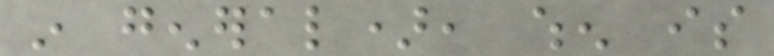in general), when is
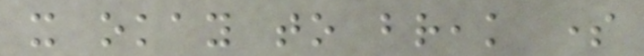it okay to break some
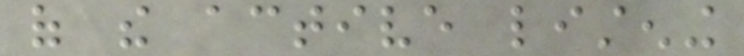of the active listening
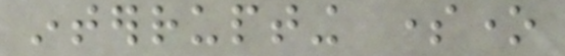interrupting someone
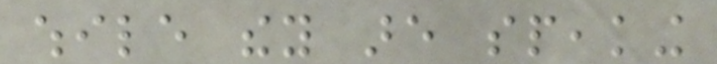while they are speaking
